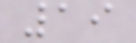19
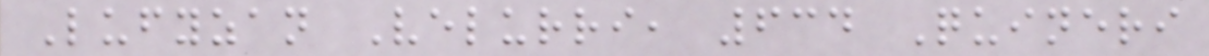Lufyzan Velurri, 634 Quineri
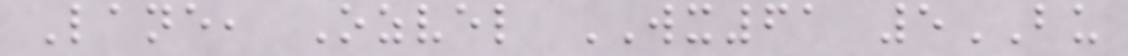Lane, Ozvel WX61 5BU
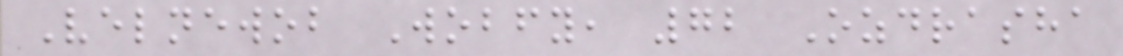Velnewob Wobfy, 72 Ozdrasha
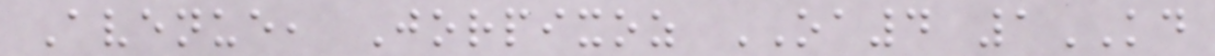Avenue, Jorpixoz OA4 1KD
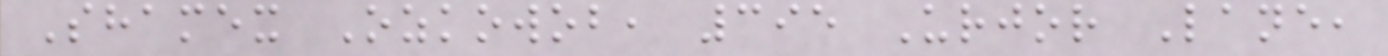Shamex Ozkowob, 395 Urjor Lane,
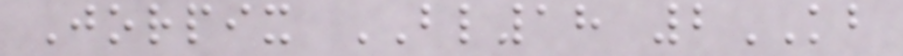Jorpix BL18 2KB
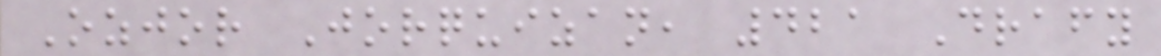Ozjor Jorquizan, 421 Drafy
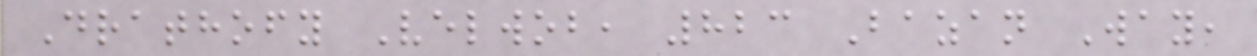Drathofy Velwob, 823 Bazan Way,
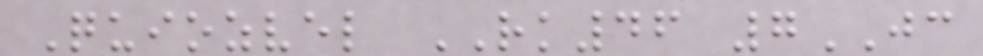Quiozvel RK46 7JC
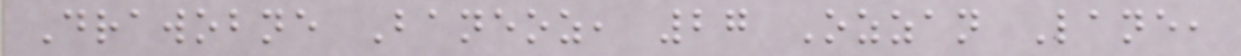Drawobne Baneoz, 27 Ozzan Lane,
